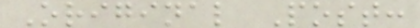Original Post:
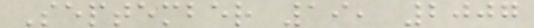September 19, 2007
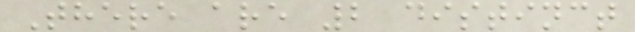There are 2 distinct
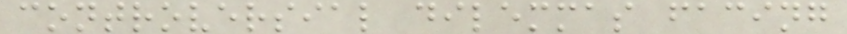controversial dilemmas facing
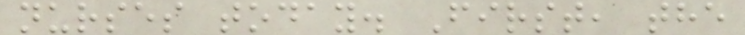nurses today. First, the
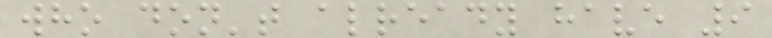who don't already have 9
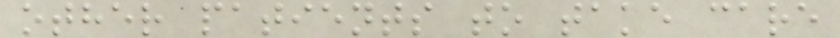other patients to take care
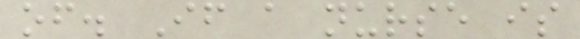of. If a nurse is
